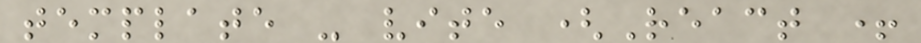template - vite (React +
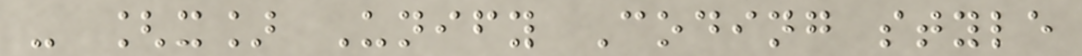- [x] Unify Coding style
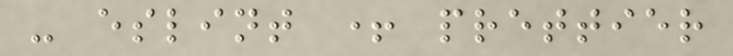- eslint + prettier
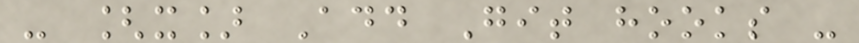- [x] Add Git hooks -
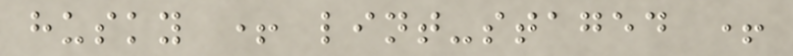husky + lint-staged +
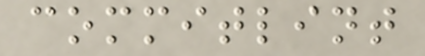commitlint
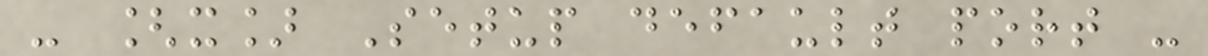- [x] Setup default port -
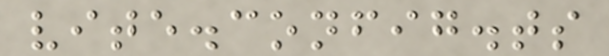vite.config.ts
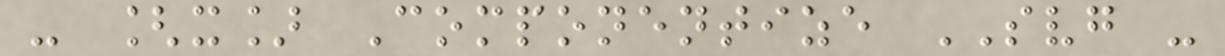- [x] Componentize SVG -
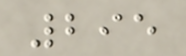295
